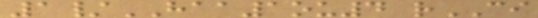1/HAA1ou4 rCI
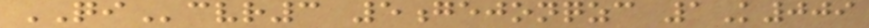QIcvr3 5gejonqzc 1K009
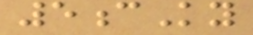5cKy
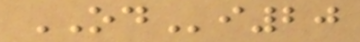ODi20
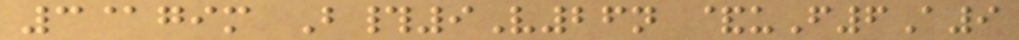3@gim B#9V26n &uF6A9
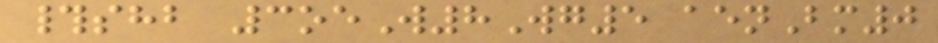#shb 3oeW8Wg5 aenBm0
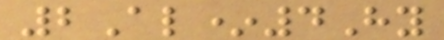2Al*4Hy
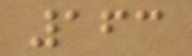163
